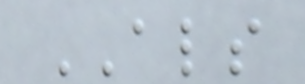ALS
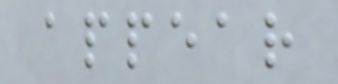appear
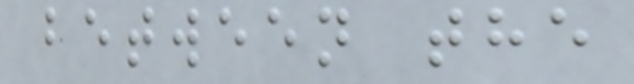between the
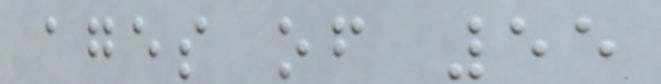ages of 55
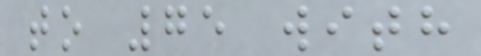to 75 with
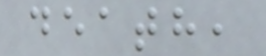death,
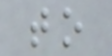to
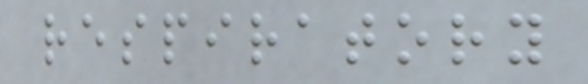respiratory
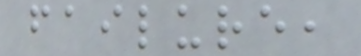failure,
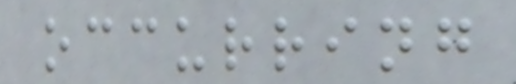occurring
